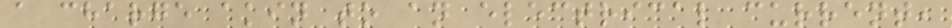a charge akin to an electrical current,
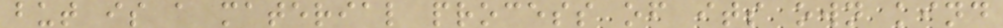but is a material process of its own kind
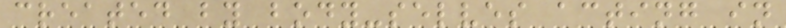created by body-selves acting in
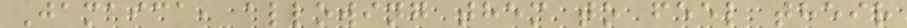Jamaica, allowing them to feel their
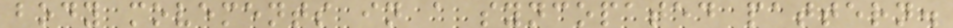body movements in a syncopated pattern.
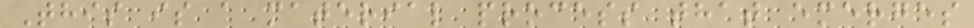This is a material process that emerges
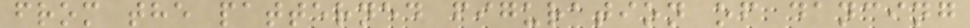from the patterned figuration of dancing
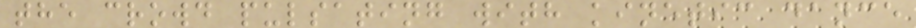the crowd pulsating with kinetic dance
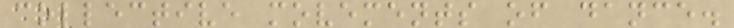collective movements of dance.
